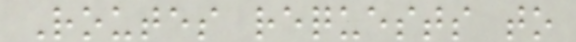Routes requests to
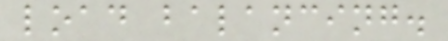load balancing.
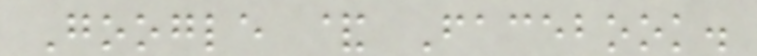Google & Facebook.
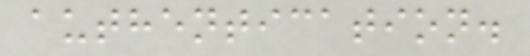authentication.
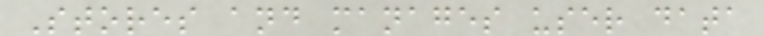Stores and manages user data
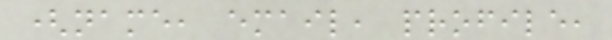(name, email, profile,
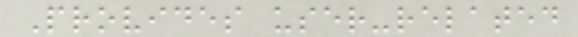Provides user-related
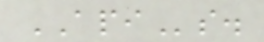APIs.
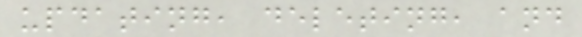updating, deleting, and
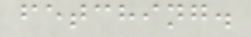fetching.
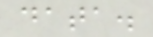data.
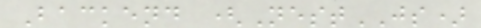Backend (NestJS)
